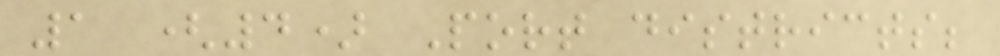1 (4) Port districts;
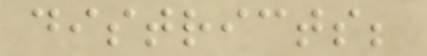districts;
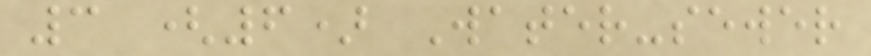3 (6) Water-sewer
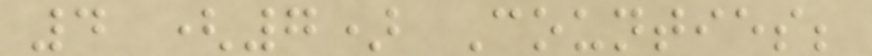4 (7) Counties;
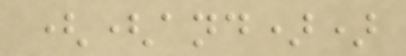((and))
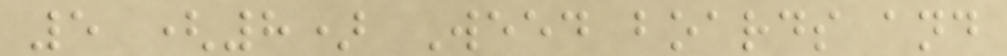5 (8) Weed boards and
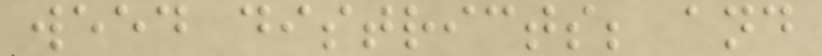weed districts; and
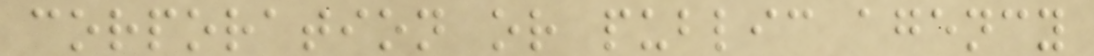corporation or public agency
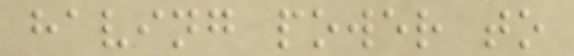having power to
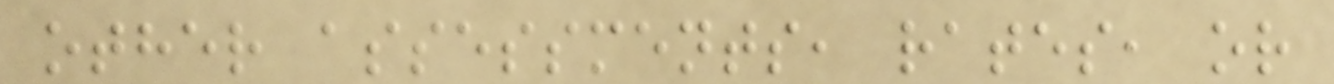other assessments, rates, or
